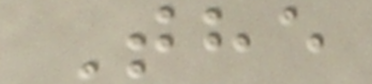The
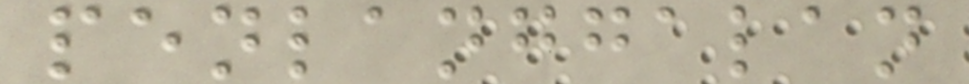penlanggalan
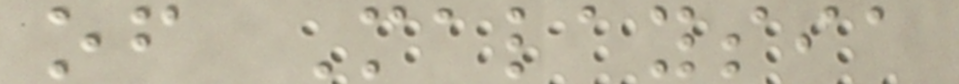of Malaysia
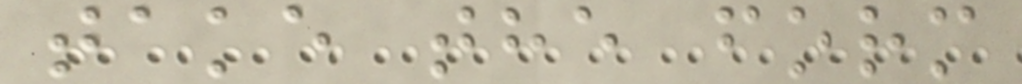take the form
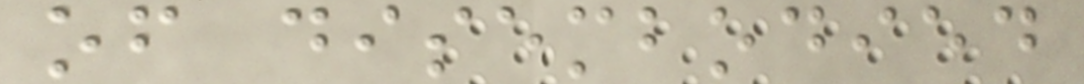of disembodied
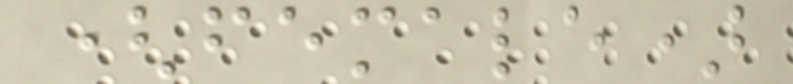(female)
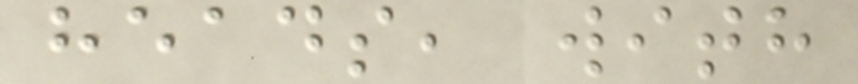heads, with
